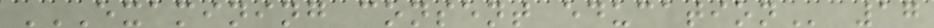EXAMINING CONSENT EDUCATION 17
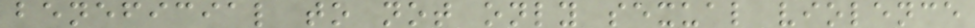beneficial to not only sexual violence
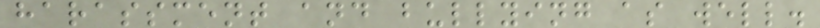harassment and bullying as well.
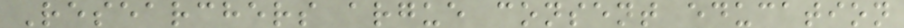Researchers argue consent education
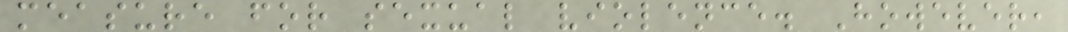measure for sexual violence. However,
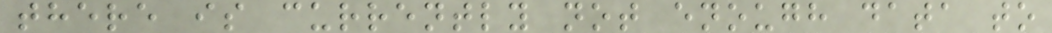there is currently not enough data to
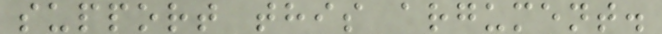support this argument.
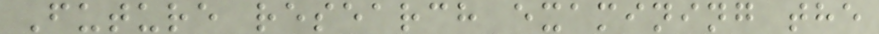Future research examining the
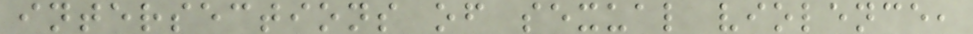intersections of sexual violence,
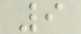9
